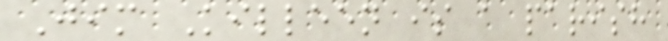Jim Killeen is a parish
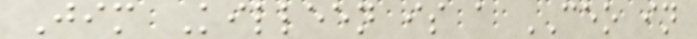Jim Killeen is a CEO in
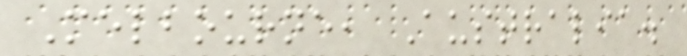Melbourne, Australia.
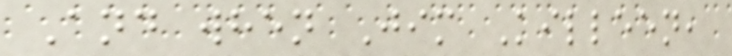And when Jim Killeen,
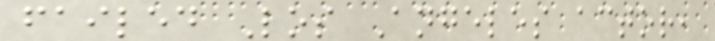failed Los Angeles actor,
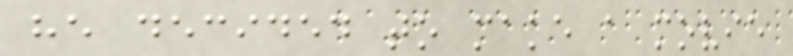he decided to make a movie
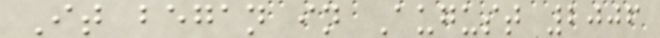It began in August 2006
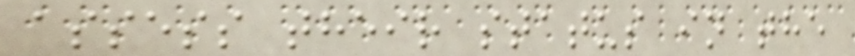assess their status in the
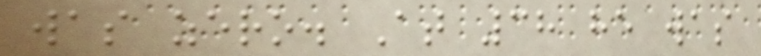was zero. At 38 he was
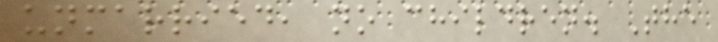unmarried, no children. The
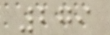279
